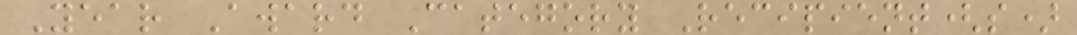Year Award Category Recipient(s)
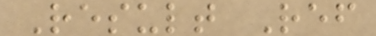Result Ref
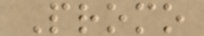Promo
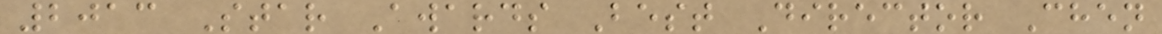2013 Star Awards Best Director Chen
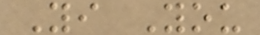Yi You
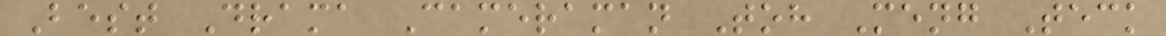Best Drama Cameraman Toh Meng Teck
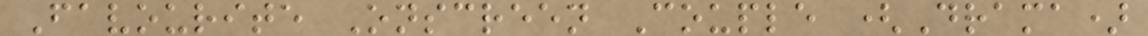Favourite Onscreen Couple (Drama)
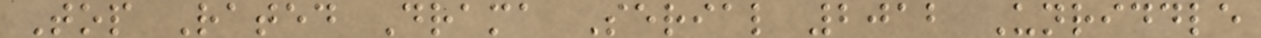Top Rated Drama Serial 2012 Unriddle
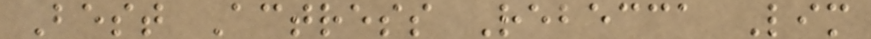Best Actress Rebecca Lim
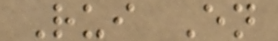Rui En
